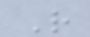R
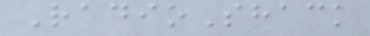RadioShack
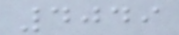4049
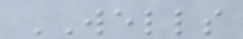WELLS
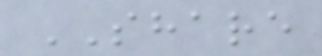SHARE
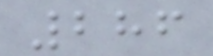286
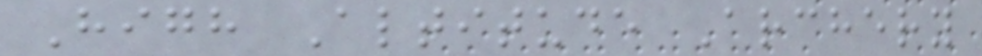High Altitude Archery
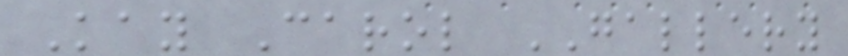Kay Carol GALLERY
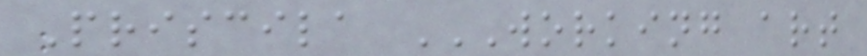Priscila WORKING ART
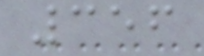356
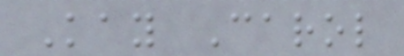Kay Carol
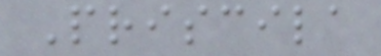Priscila
